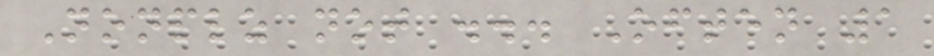Nonplz not ... Often 1
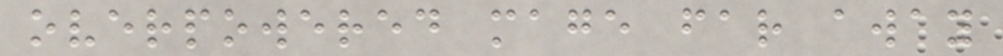overpowered mage far away
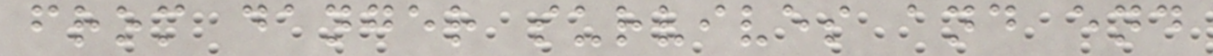from danger survives and end
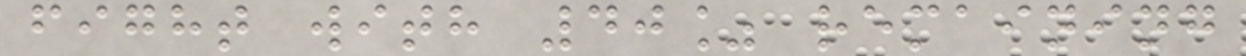fight with 40% remaining
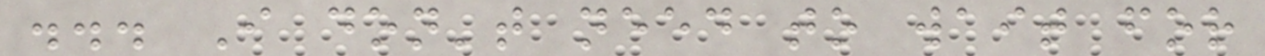... I don't need to wait for
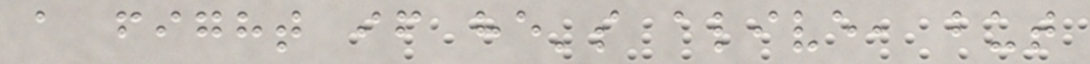a fight if he's alive, but
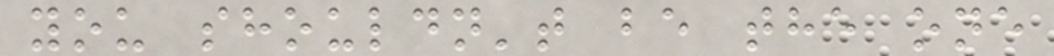you shouldn't be the one
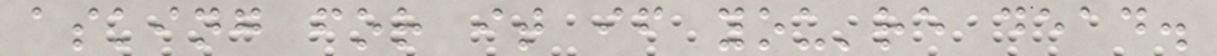asking for it if you're dead.
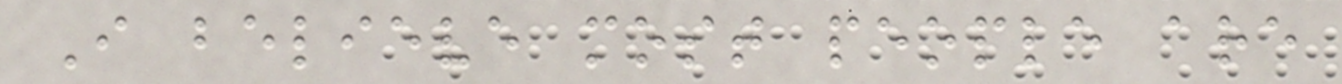I believe most people are
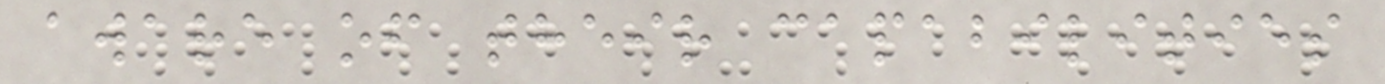aware of their capabilities
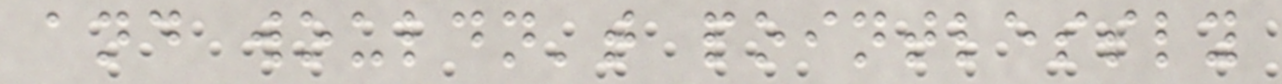and wouldn't pointlessly
